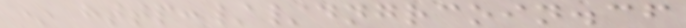* http://dngrcoin.cf
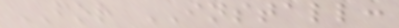FOR INSTALL:
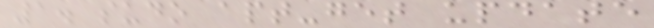1. sudo apt-get update
